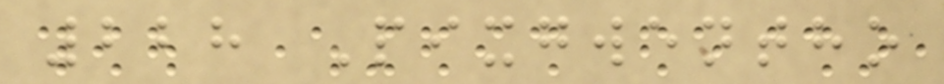228 Pixgwentho
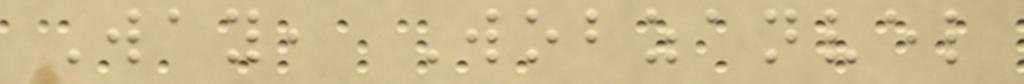Way, Wobzanvel
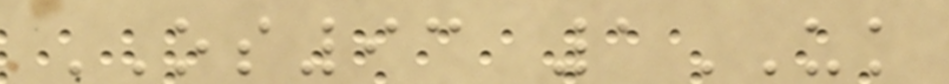OS93 1UK
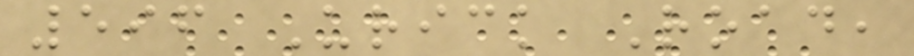596 Urick Road,
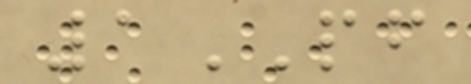1PF
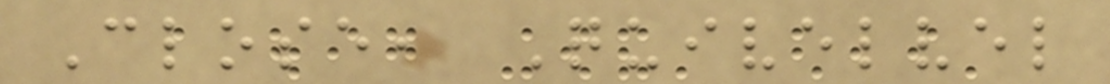Close, Quivelvel
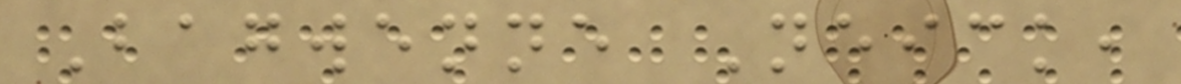Bagwenne Neick,
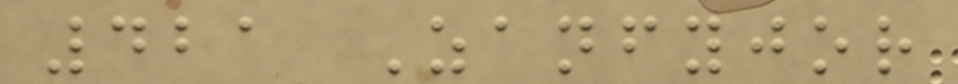421 Zanfyjor
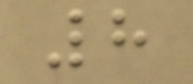8
